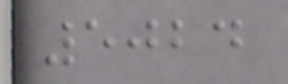5024
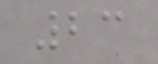23
